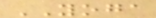YOGA
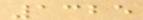1325
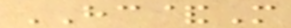HC&M
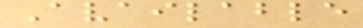Available
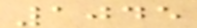1045
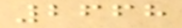2668
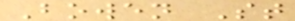Bowen St
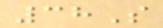38S
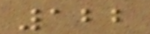122
